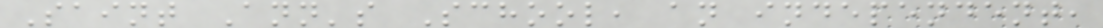Saint Ann's School, an independent,
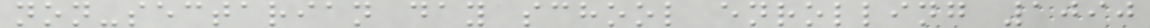non-sectarian day school enrolling 1090
